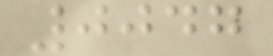0047
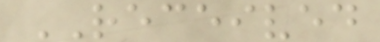RECEIVED
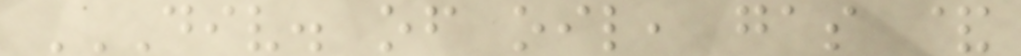DIV. OF OIL, GAS &
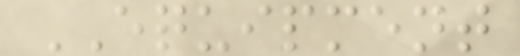EQUIPMENT
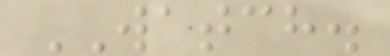WATCH.
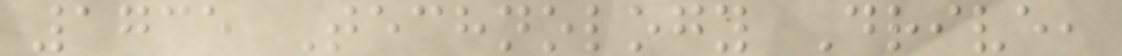1735 Technology Drive,
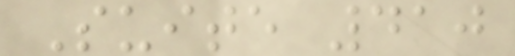Suite 410
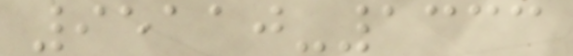95110-1333
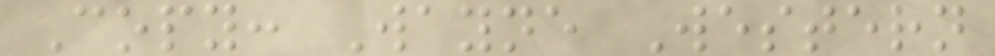Copy: Wayne Western
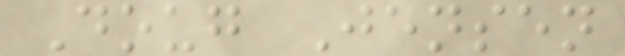Doug Jensen
